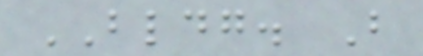BLDG. B
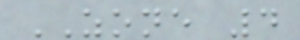ZONE 4
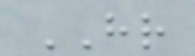HR
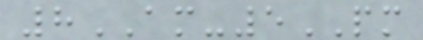8AM-5PM
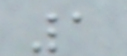1
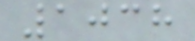1038
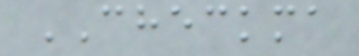CHECKMA
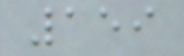159
